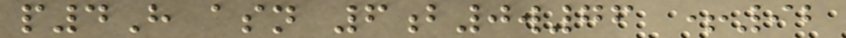p4H asn 6b0w76 +92
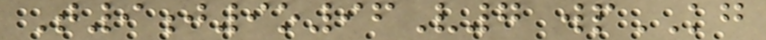T9j9o96V7 wpKG
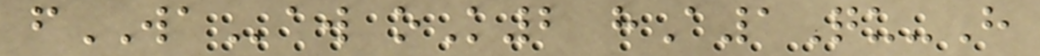fWAaw oK2 hA1Qu-H
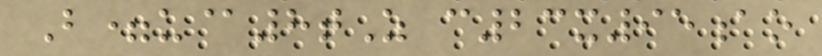B=u@8tZ c23x95ao
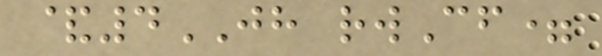&4JH rwCf=
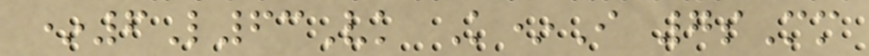*6L63Vk K*I 7sMm
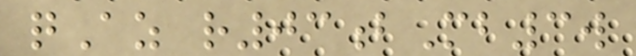qAz r03bMb3w
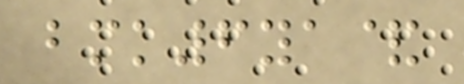bmk6ya&
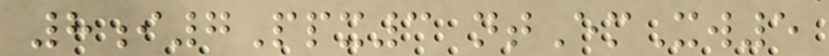8i7Ppx3 ntEmXw5
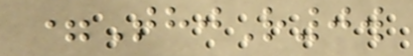=ThjR0w
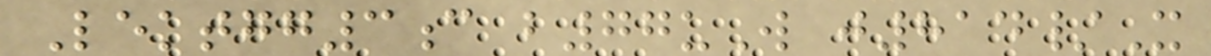Lektgg3c b77uW j814/X
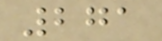271
